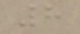8
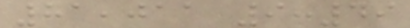81,011 9:49
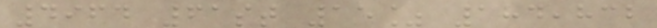4964 61st 15% 184,832
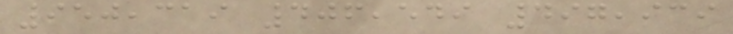950,319 406,549 497,939
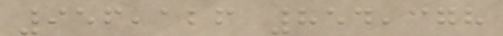956,126 854,378
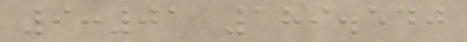9:01 189.540
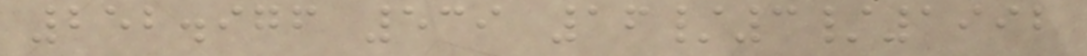252.976 539 16/3/1992
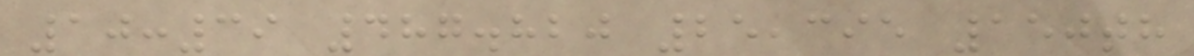10:39 487.820 25,395 150th
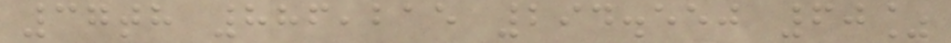37th 886,215 294.550 60%
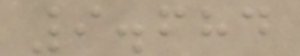9.684
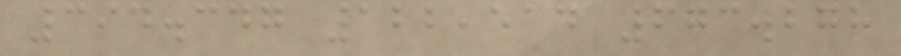394.347 122,514 673.278
